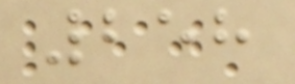258
